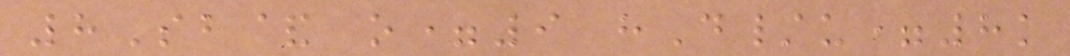8Sb& o=9 hD/u=8k
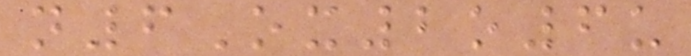n6Ox2o6u
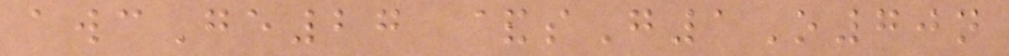awcGe27 &sG1O70n
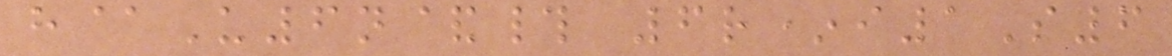h@U6n&# 6r*i1S6
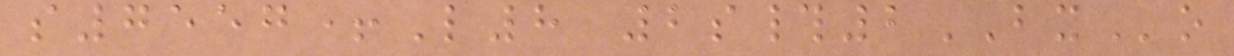s7557+L8 2s#2BXo
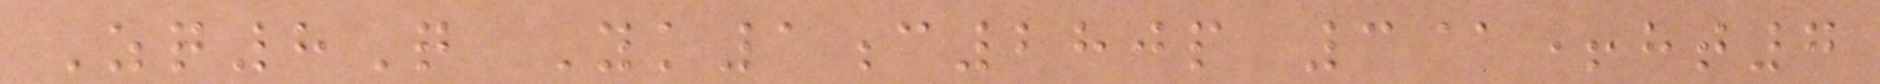Zq8Q Yk1c280p 3@+ht7
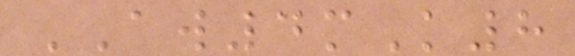AW4mK8
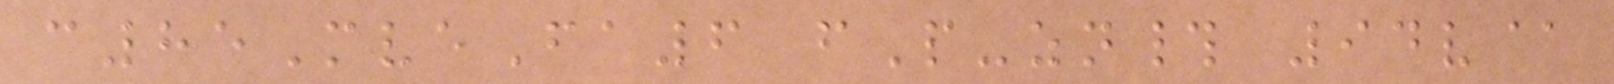c85MveFa6 fP-zn# 94v@
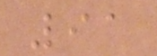91
